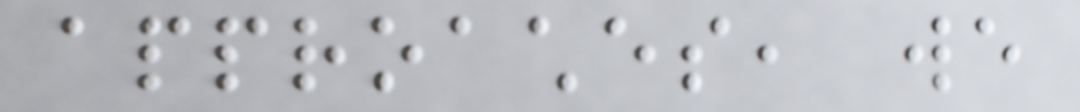approaches, we
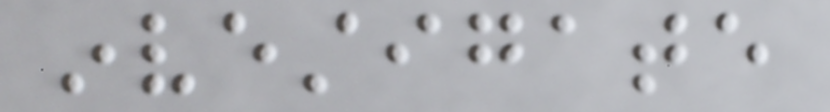investigate
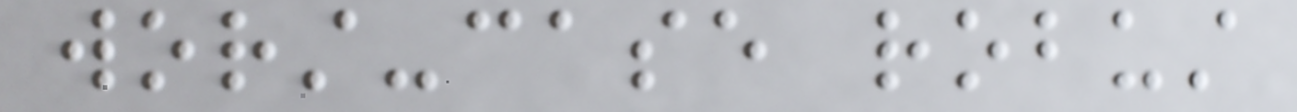worst-case robust
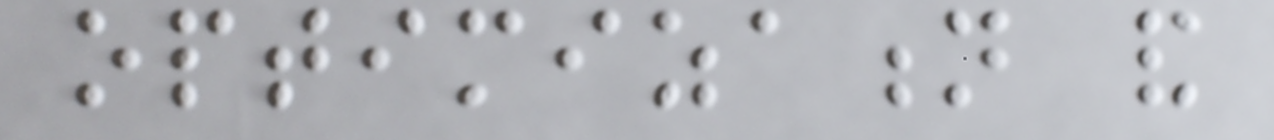optimization and
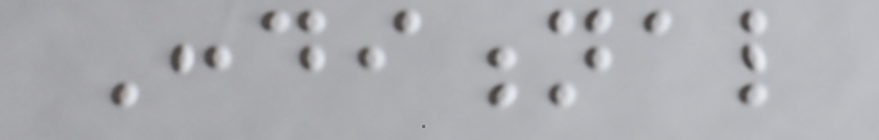Conditional
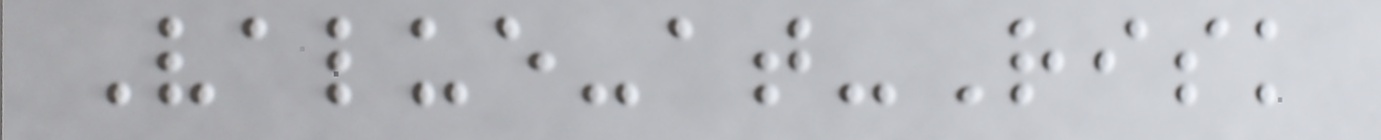Value-at-Risk
